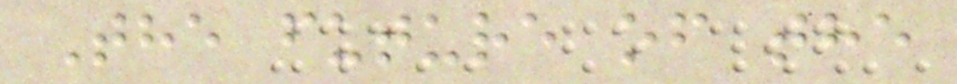The future of the
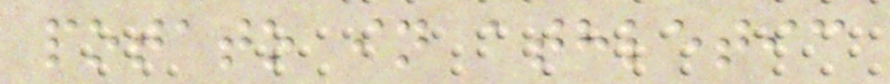potato in athletic
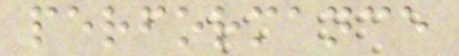performance
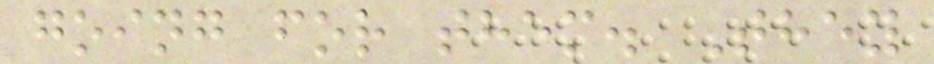going for them. They
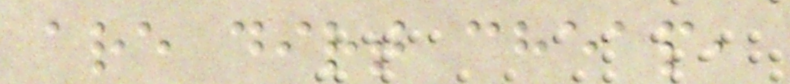are dirt cheap,
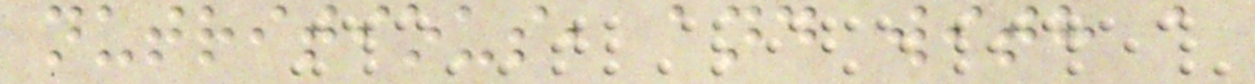nutritious, and with a
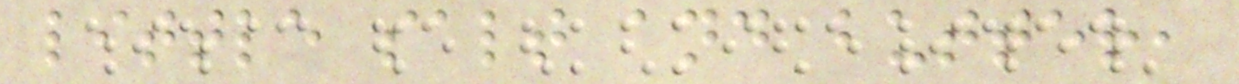little salt and butter,
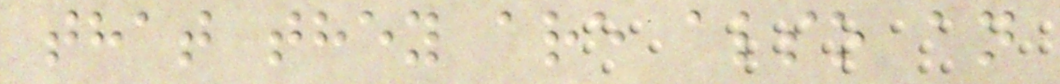that they are also an
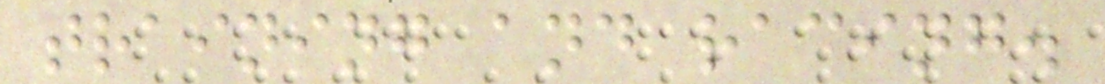training and racing.
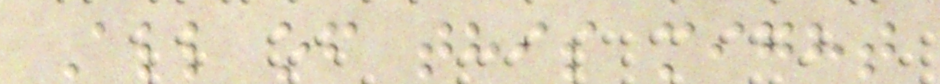All of this might
